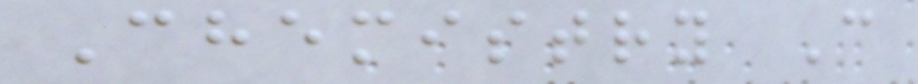Chemistry C
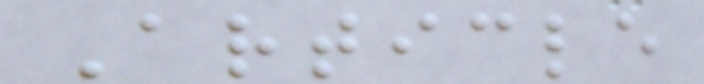Article
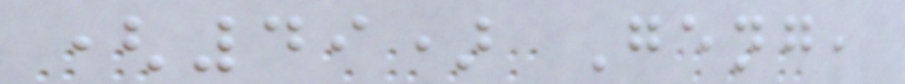(49) Geng,
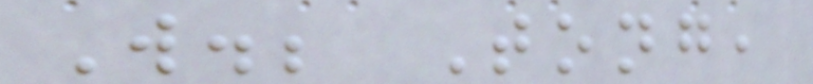W.; Tong,
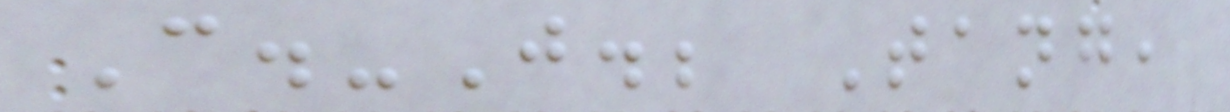C.-J.; Tang,
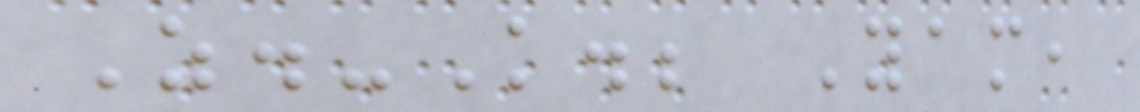Z.-K.; Yam,
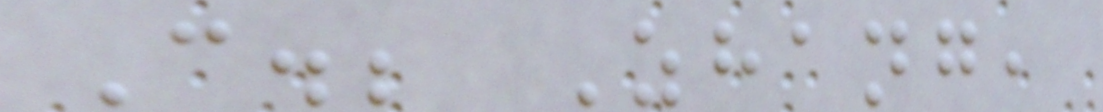C.; Zhang,
